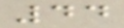44
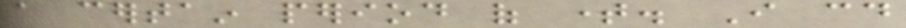a certain period of time. I could
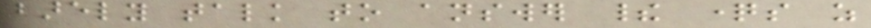barely talk to answer their questions as
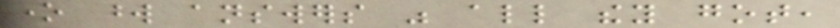one word answers was all they got,
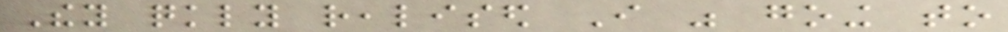They quickly realised I was going to
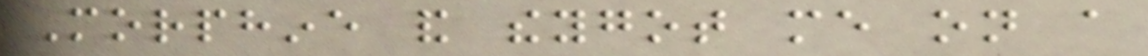Morphine and theygot me on a
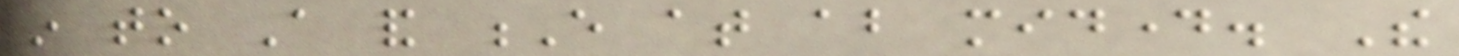in to A and E at about midday. The
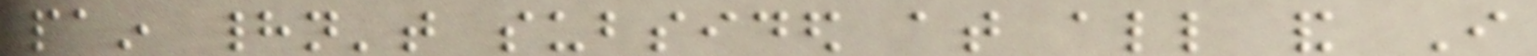pain hadn't subsided at all and I
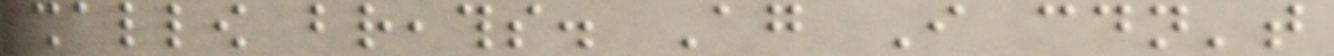shallow breaths. Again I couldn't
